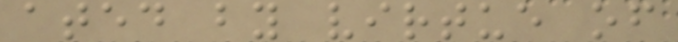ated by virtue of
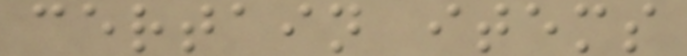certain items
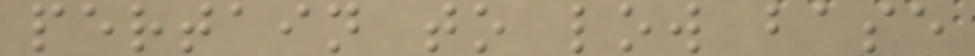pertain to low base
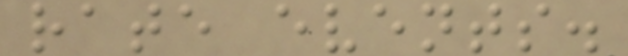rate events.
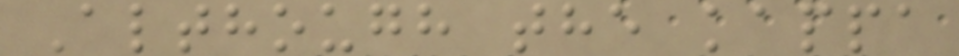Although the kappa
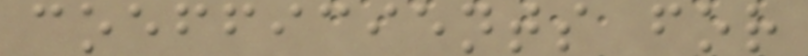coefficients for
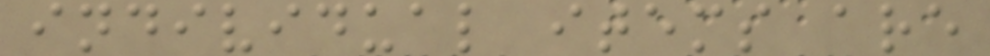individual items are
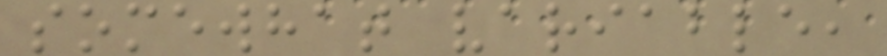somewhat variable,
